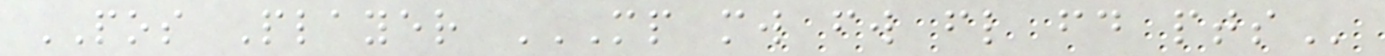POS Player MP MW FW FL FD PTS
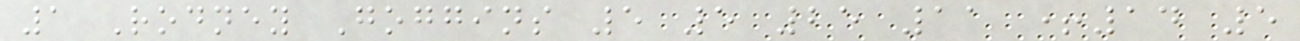1 Rodney Goggins 5 5 25 11 +14 5
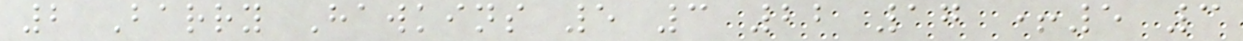2 Barry Hawkins 5 3 22 17 +5 3
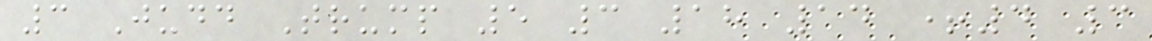3 Judd Trump 5 3 18 14 +4 3
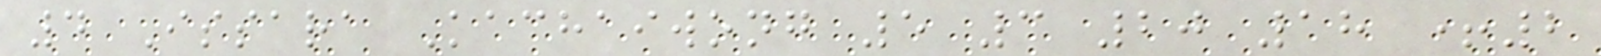4 Issara Kachaiwong 5 3 20 18 +2
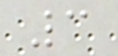3
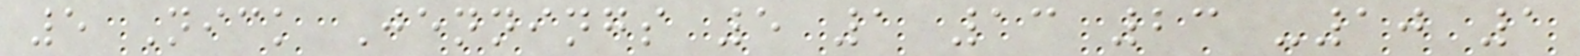5 Nick Jennings 5 1 13 23 -10 1
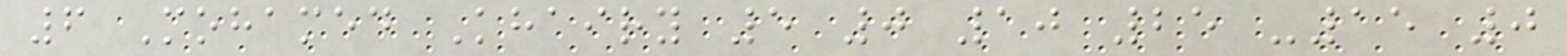6 Mohamed Khairy 5 0 10 25 -15 0
